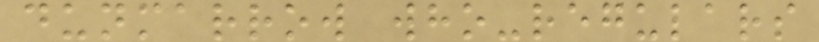dunmarrow who-regulars
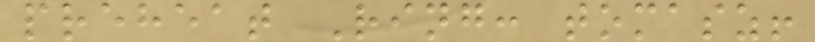preheat Ring: tomasz!
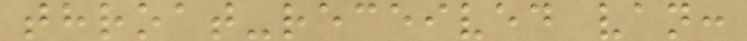throat-received van:
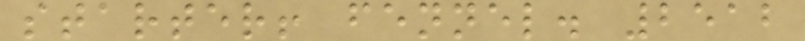starter! fennel. 2512
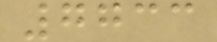7733
